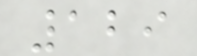129
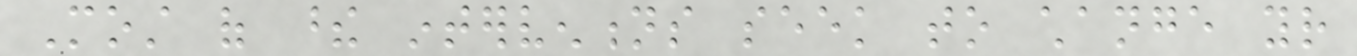Most of these interventions seek to change your
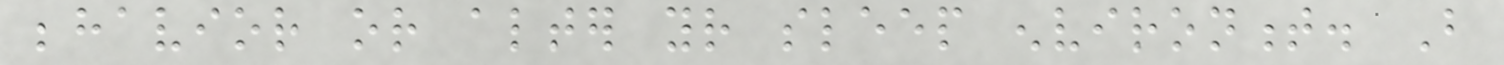behavior or alter your sleep environment. But
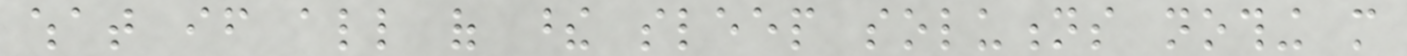what if all of these sleep solutions nothing more
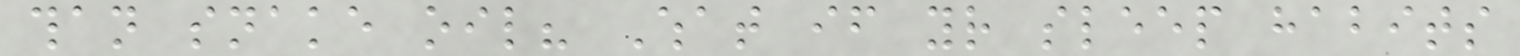than snake oil? What if your sleep habits
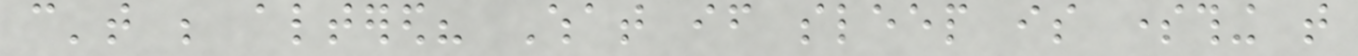can't be altered? What if sleep is something that
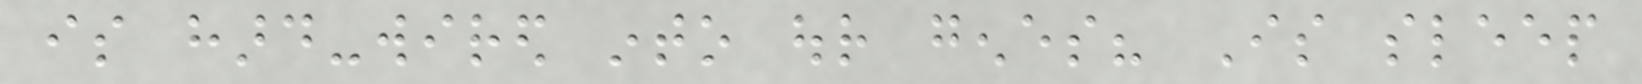is hard-wired into our genes? Is sleep
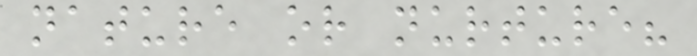nature or nurture?
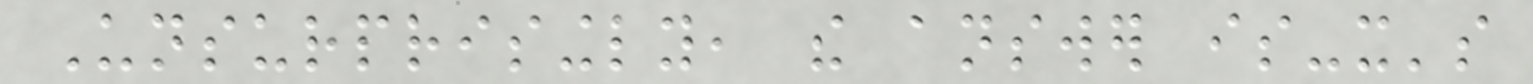Unsurprisingly, the answer is-it's
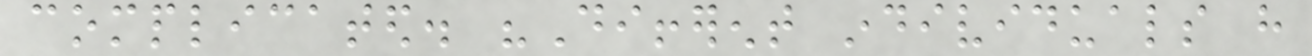complicated. "Different individuals have
